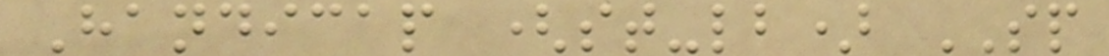Handicap (st-lb) SP
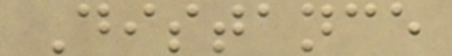Distance
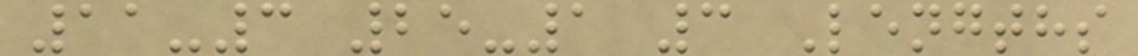11-3 25-1 3 Lengths
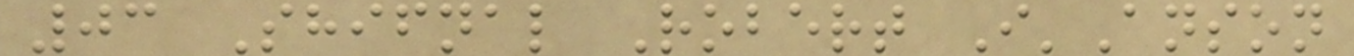03 Shifnal Robert I'Anson
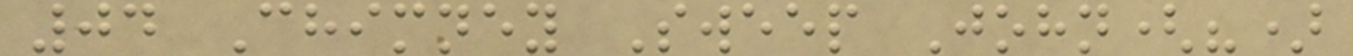04 Chimney Sweep John(?)
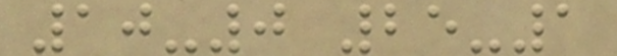10-0 25-1
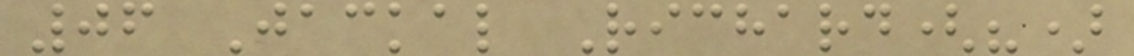06 Jackal Richard(?)
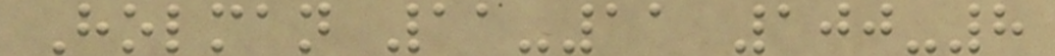Holman 11-11 100-8
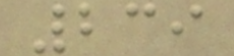239
